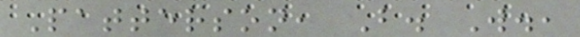Patterson, B. W.,
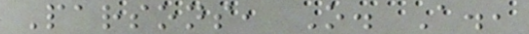Parsons, O. A.,
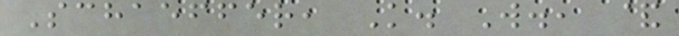Schaeffer, K. W., &
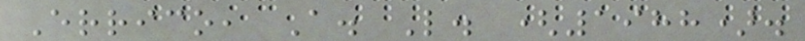Errico, A. L. (1988).
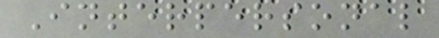Interpersonal
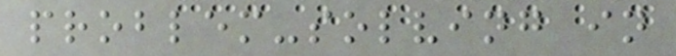problem-solving in
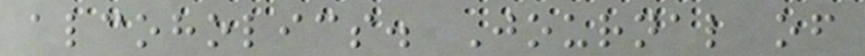alcoholics. Journal of
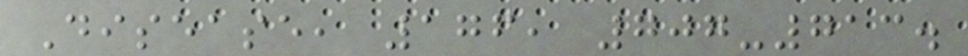Disease, 176, 707-713.
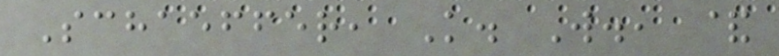Schaeffer, K. W., &
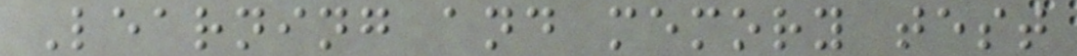Learning and memory test
